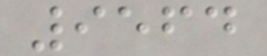9564
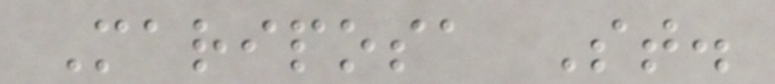Mariposa St.
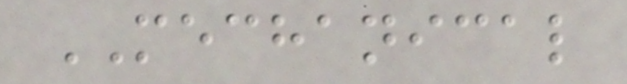MECHANICAL
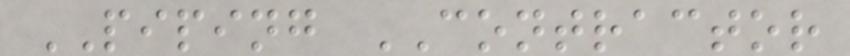PIPING CONTRACTOR
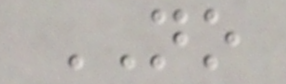NO
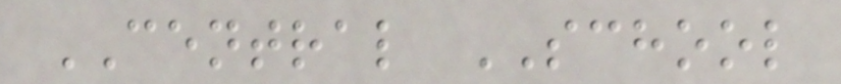CENTRAL SCHOOL
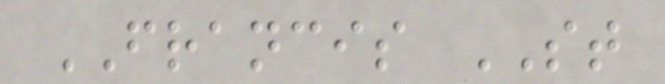FRANCIS ST
